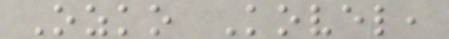Ozko Kovel,
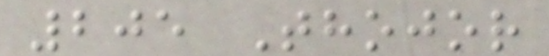205 Thojor
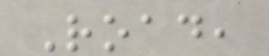Road,
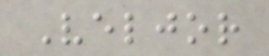Veljor
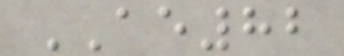AE82
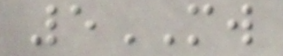5MW
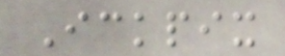Ickpix
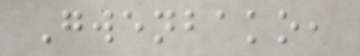Gwenbako,
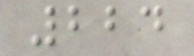224
